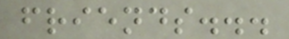friends...
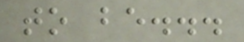to be...
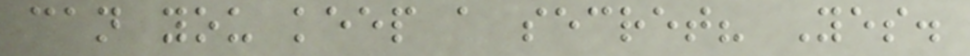can you keep a secret? Yes.
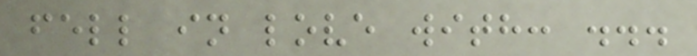fell in love with: ...
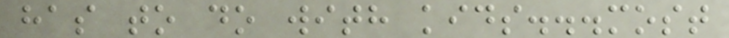has to do with kids...most
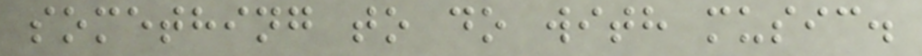something to do with music.
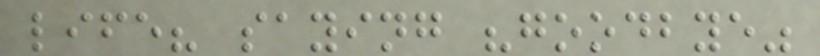life? saying "goodbye"
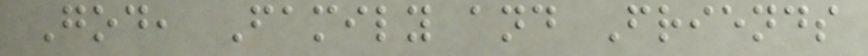God, Family and Friends
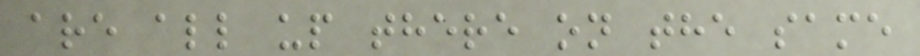are all up there on the same
